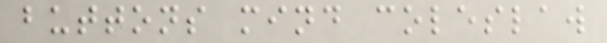buttons mind coleslaw
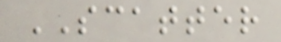SCATTER
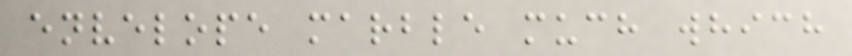envelope marble much which
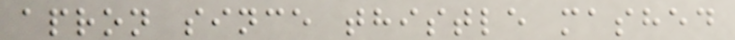apron since thistle mashed
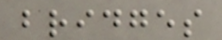bridges
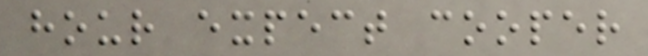hour expect cooper
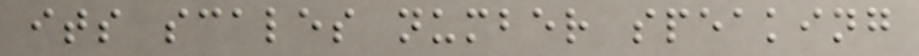its scales number speaking
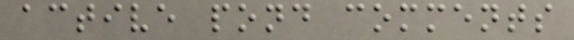active pond comments
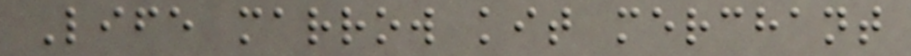Life marrow kit merchant
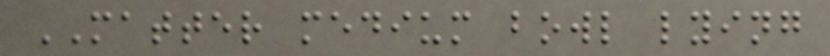MATTER medium bowl lying
